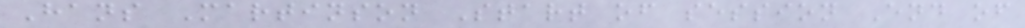Hans Martinson Start of session End of
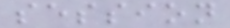session
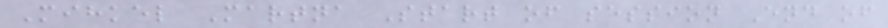Mihkel Martna Start of session End of
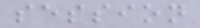session
